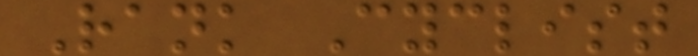Rank Cyclist
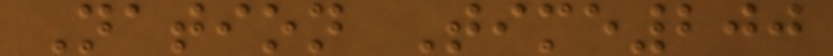Nation Time200
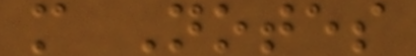m Notes
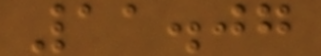11.07
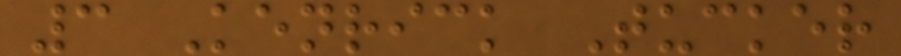3 Kenrick Tucker
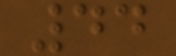44
